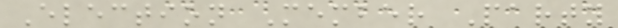Election Member Party
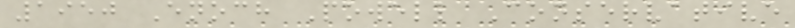1950 Enoch Powell Conservative
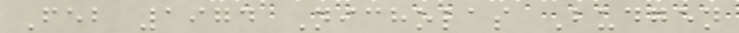Feb 1974 Nicholas Budgen
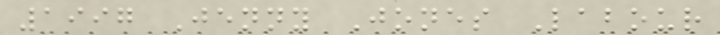1997 Jenny Jones Labour
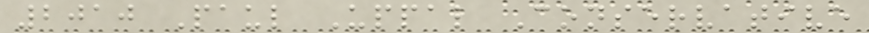2010 Paul Uppal Conservative
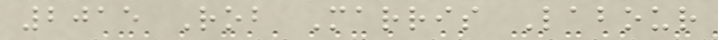2015 Rob Marris Labour
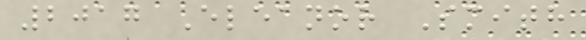2017 Eleanor Smith
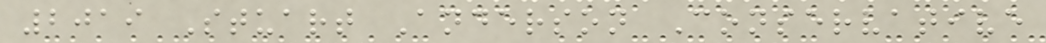2019 Stuart Anderson Conservative
